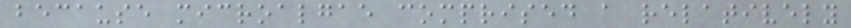because microalgae comprised a relatively
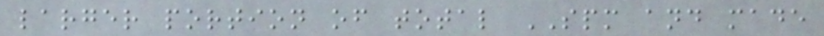larger portion of total SPM and made
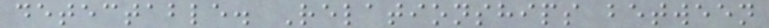detectable. Relationships between
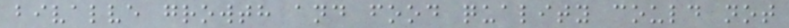bivalve growth and food quality could not
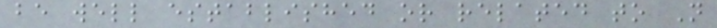be well established or related to N
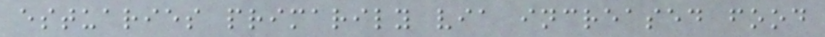estuaries primarily via increased food
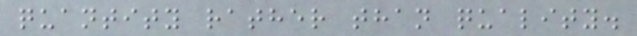quantity rather than quality.
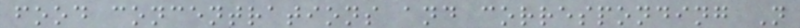food concentrations and corresponding N
